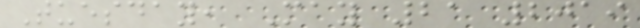Tuesday, May 21 2019
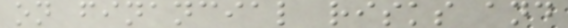on financial risks and
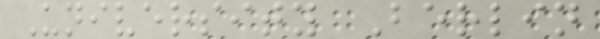University Berlin
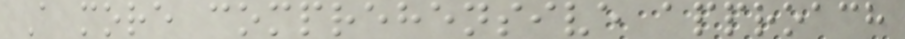A more comprehensive approach
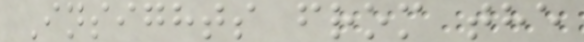Insights from the
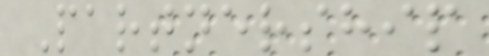Partnership
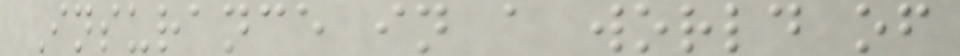Insurance in a world of
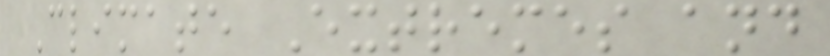Climate Extremes and
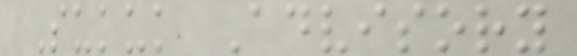Sukuk Advisory
